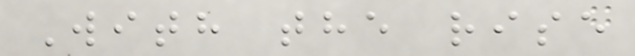With the rise
